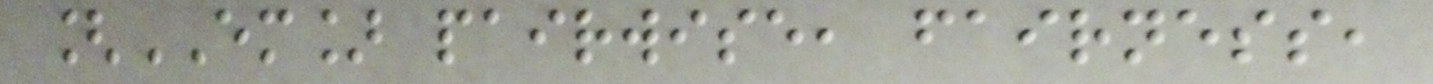[EM] pairwise, fairness,
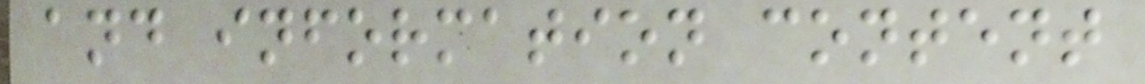and information content
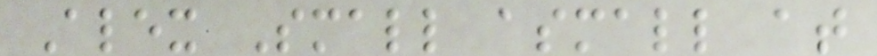Alex Small asmall at
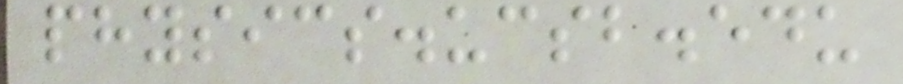physics.ucsb.edu
